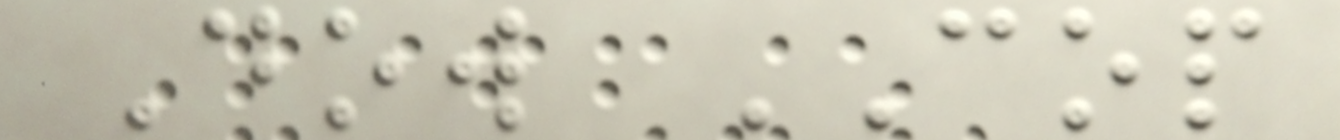Dow COP
